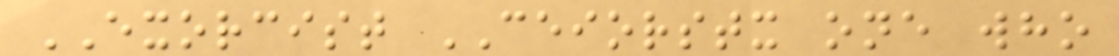EXORCIST CEIORSTX one who
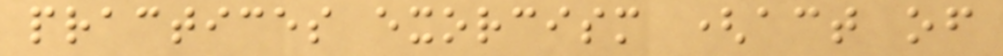practices exorcism (act of
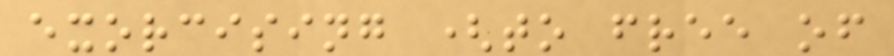exorcising (to free of
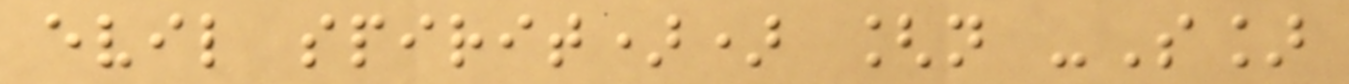evil spirit)) [n -S]
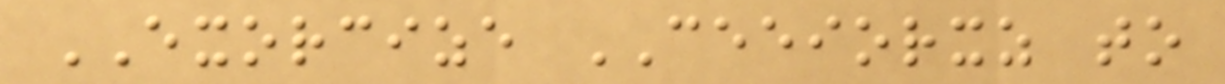EXORCIZE CEEIORXZ to
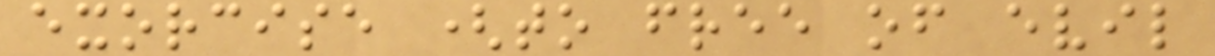exorcise (to free of evil
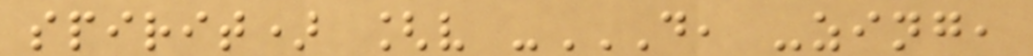spirit) [v -D, -ZING,
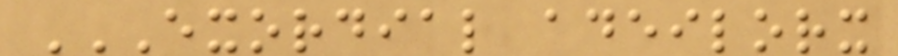EXORDIAL ADEILORX
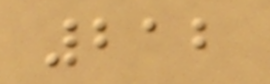212
